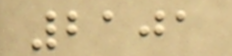2101
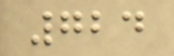724
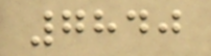7840
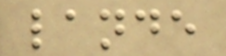lande
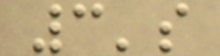3's
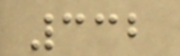332
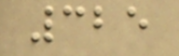325
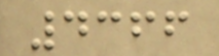4366
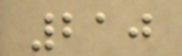210
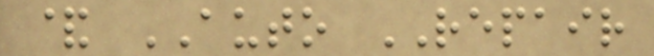& AUTO REPAIR
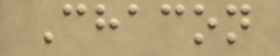Chacon
